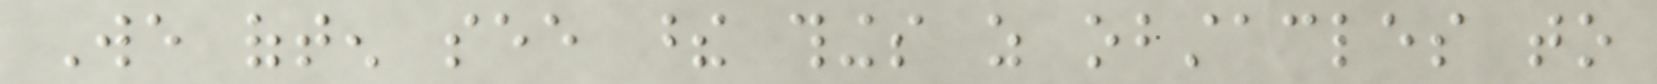We often see these things as obstacles to
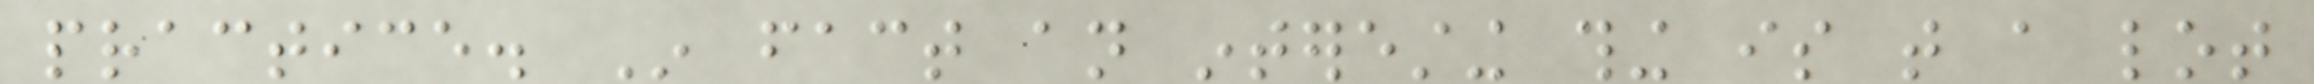practice. In fact an interesting thing is that a lot
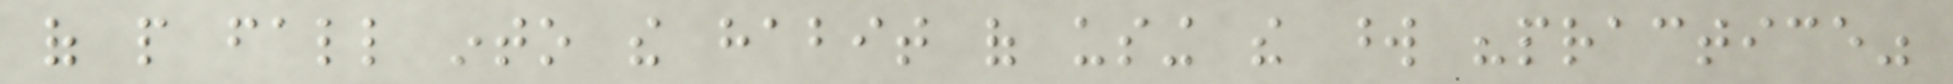of people fall into the habit of using the word "practice"
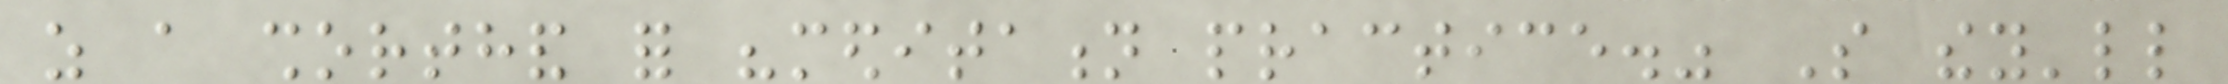as a shorthand for "meditation practice." So they'll
